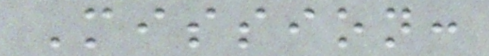Mission:
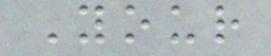Your
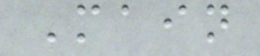Main
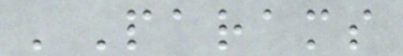'Params
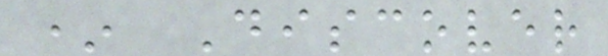* Discover
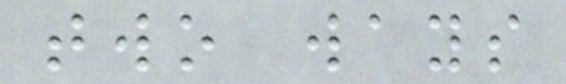two ways
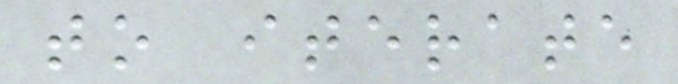to iterate
